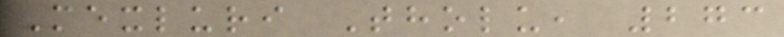Mexluri Tholu, 273
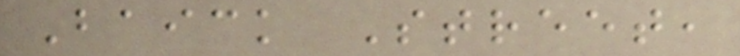Baick Street,
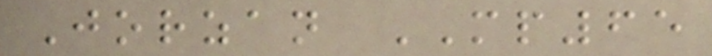Jorzan MP65
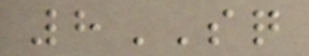8SQ
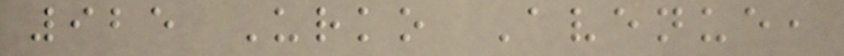925 Urko Avenue,
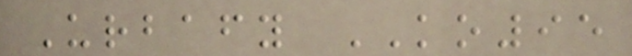Urbafy KO95
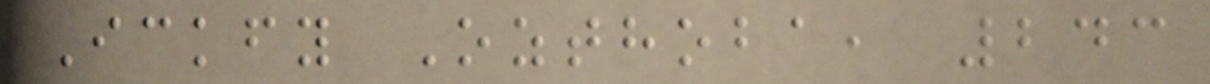Ickfy Ozthoba, 243
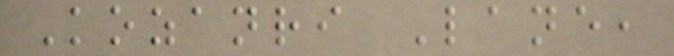Kozanri Lane,
